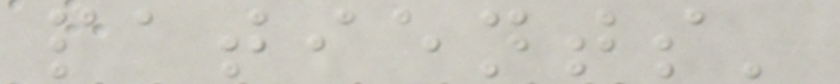patients'
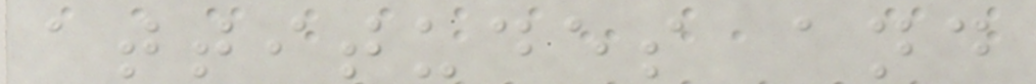attitudes and
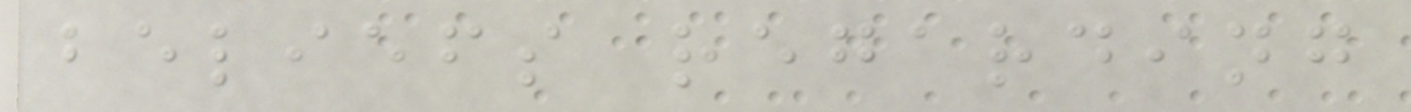beliefs regarding
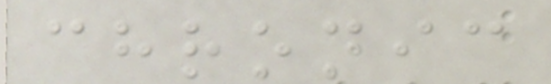chronic
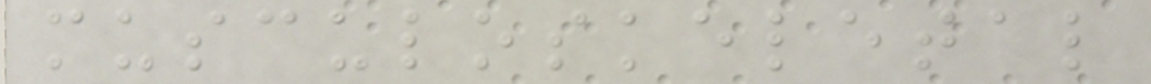musculoskeletal
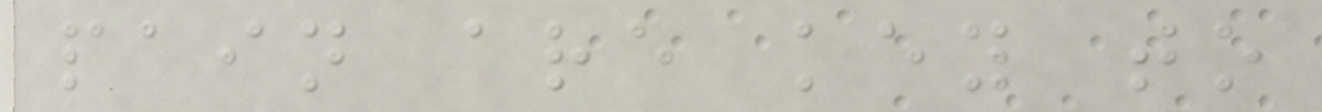pain are key to
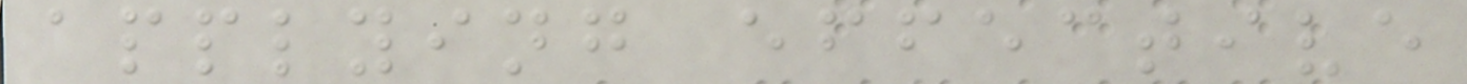applying effective
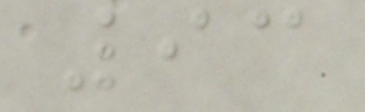93
